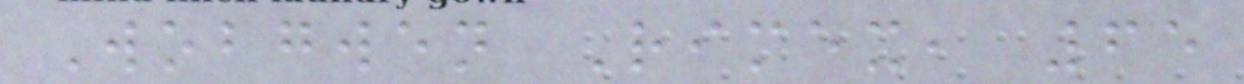Wobgwen Rimex, 65
